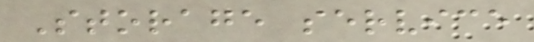Storage service
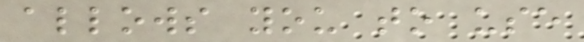allows you to use
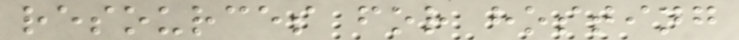resources for hosting
